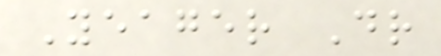Yeager Dr
